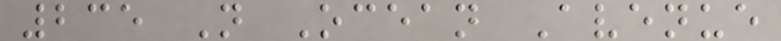235 N Ocean Avenue
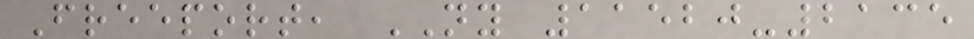Freeport, NY 11520-2135
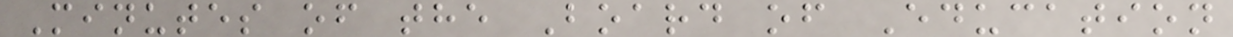Minutes of the Board of Education
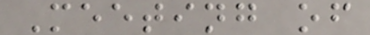Meeting of
